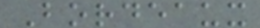Bordeaux
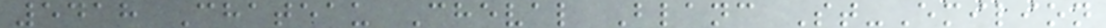5418 Chateau Cheval Blanc St-Emilion
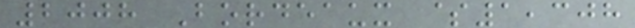2008 Bordeaux $1,308
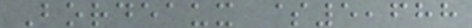Bordeaux $5,688
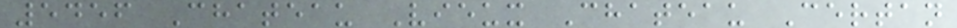5456 Chateau Vieux Chateau Certan
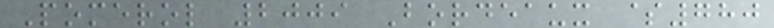Pomerol 2009 Bordeaux $780
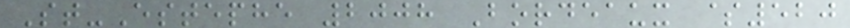St-Estephe 2008 Bordeaux $520
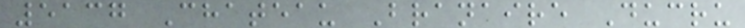5137 Chateau Branaire Ducru
